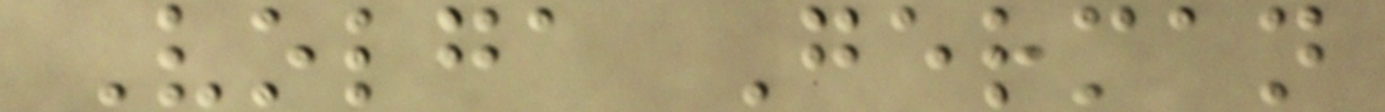Volga German
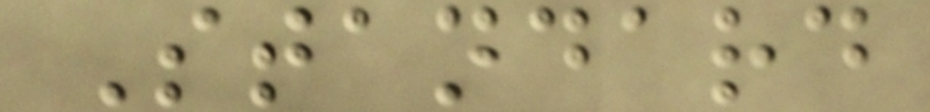Standard
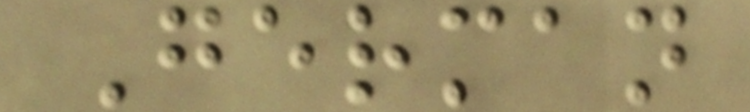German
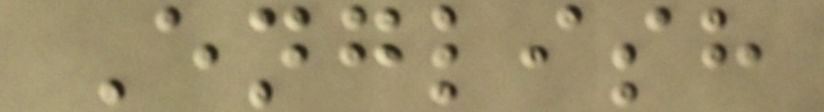English
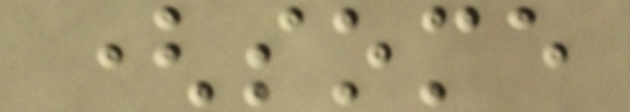(some
